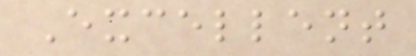Excellent
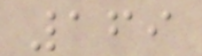169
